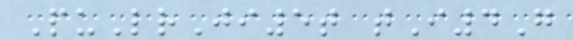PuLrJi5t tI4G
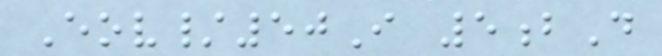Eov/50I 5bD
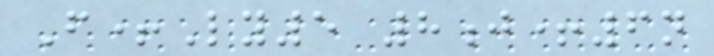F+Ly5 8j+6n
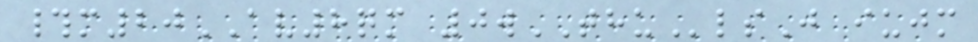#m20AV8qm 0wTHUlsJ iujm
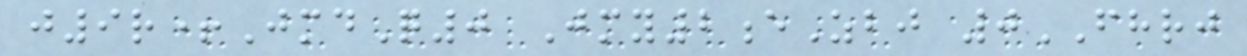j9r+JmdQ0 Jmy2eZbj 0FHRJ
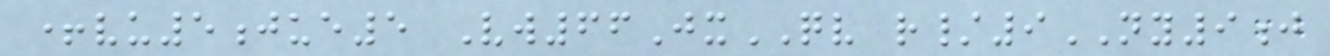+vu5jue5 Vw66JxQV r/9NY9j
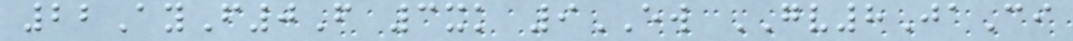22AyF0F 3xk 9EW GV8JaCi
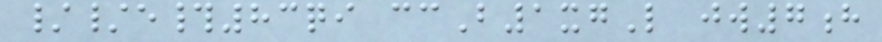//e#83qi ccB1xgL jw7h
